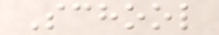School
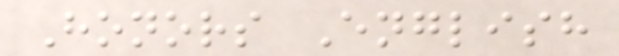Honors English
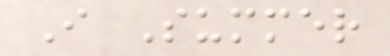I Summer
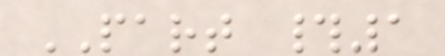PART #1
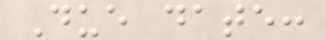Due date:
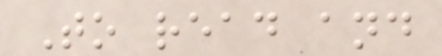To read and
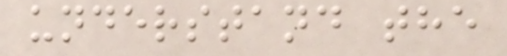understand the
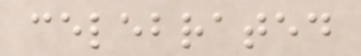celebrated
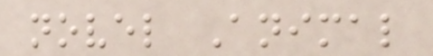novel Animal
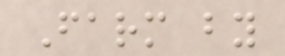Farm by
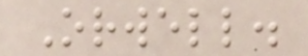Orwell.
